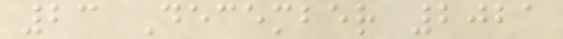23 December 2021
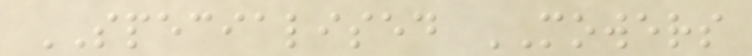SPECIALISED MOWERS
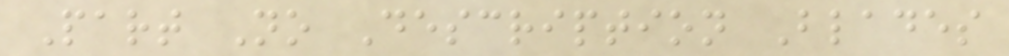Part No Description Blades
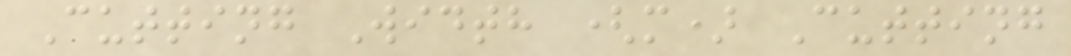Cutting Width (m) Cutting
